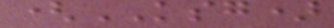(KSG)
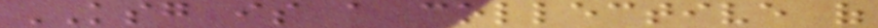KSG is a collective of
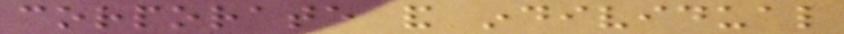corporate and individual
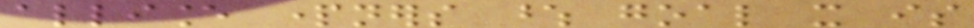alliance partners whose goal it is
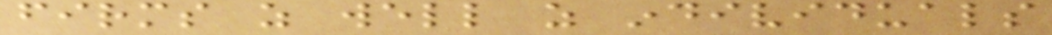firms as well as individuals
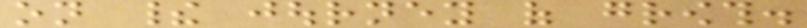on their journey of growth.
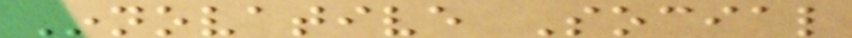Innovative Social
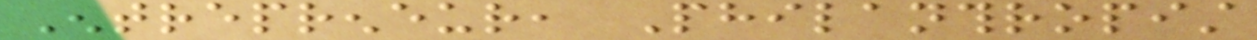Entrepreneur, Philanthropist
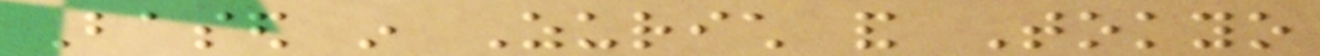Based in Zurich and Tokyo
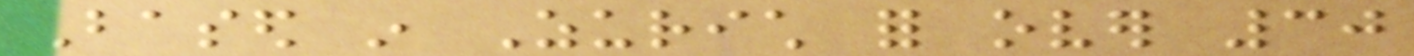Based in Zurich for over 30
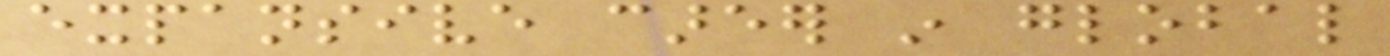expansive career in global
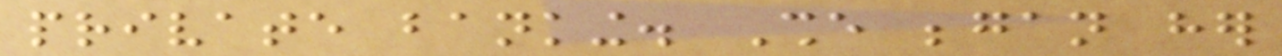private banking. She began her
